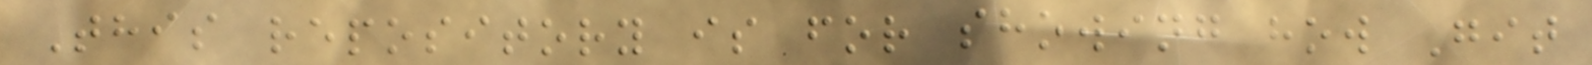This repository is for showing how Git
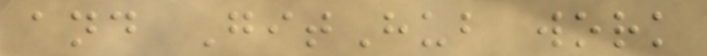and GitHub work
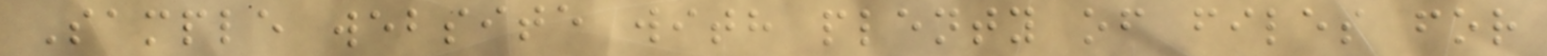Sample website with plenty of files for
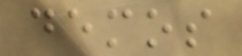demos
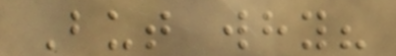But why?
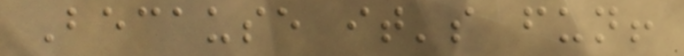Because it's fun!
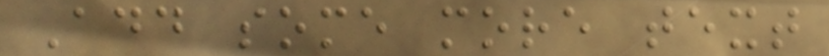Add some more text
